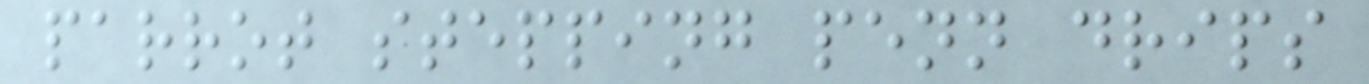parrot stepping penn drips
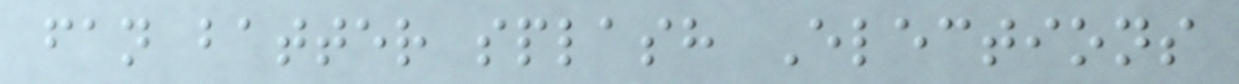fan batter splash Elections
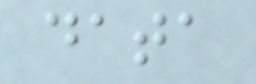data
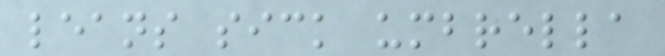leans sick umbrella
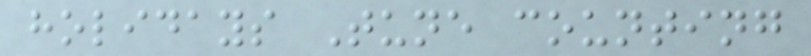holidays Tune counting
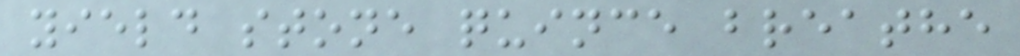yield stone quince breathe
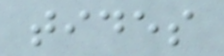tides
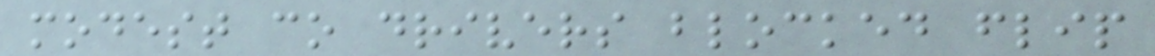modest co drivers blocked flip
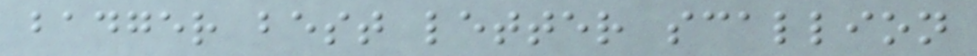badger best letter scallion
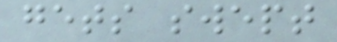gets swept
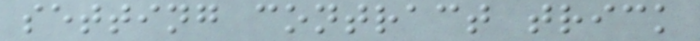setting contract trick
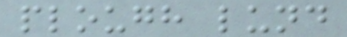plough lund
